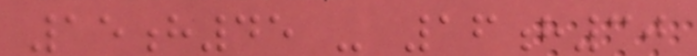15h45 - 16h30
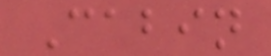Cabin
